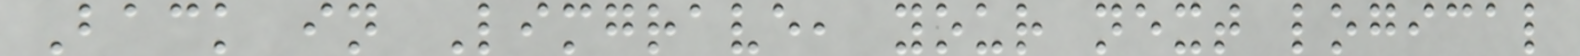Back in Limgrave, your next logical
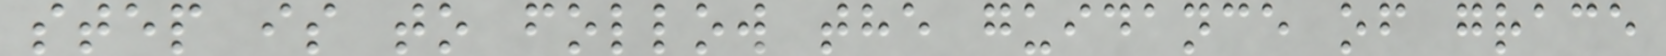step is to follow the guidance of grace
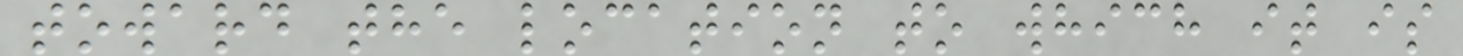toward the location to which it is
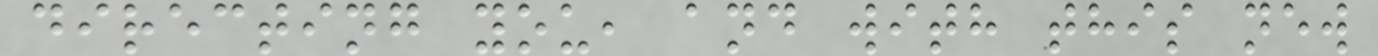directing you, and with this new
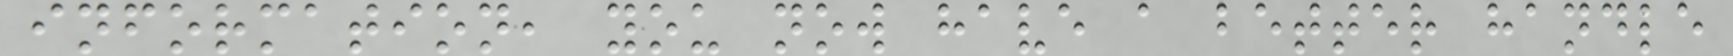information, you now have a better handle
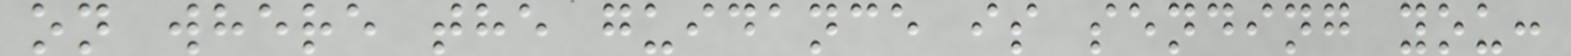on where the guidance is sending you:
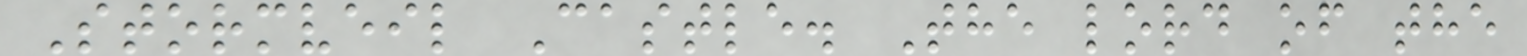Stormveil Castle. The lord of the
